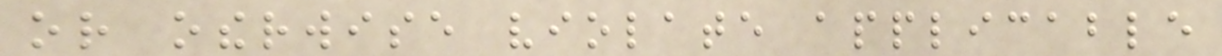or otherwise violate applicable
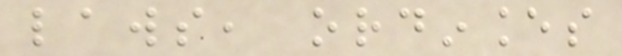laws, ordinances
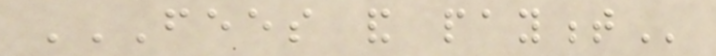FEES AND PAYMENT
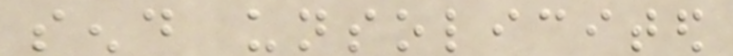send unsolicited
